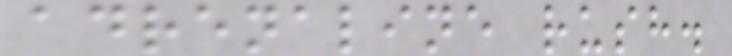adrenaline rush.
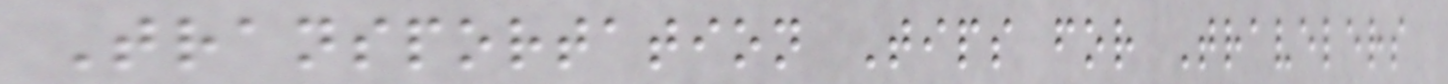Transportation Tips for Travelers
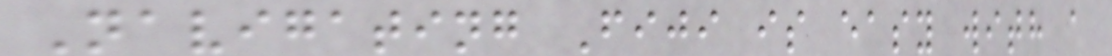Navigating Fiji is easy with a
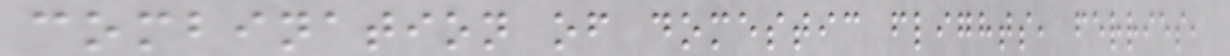combination of domestic flights, ferries,
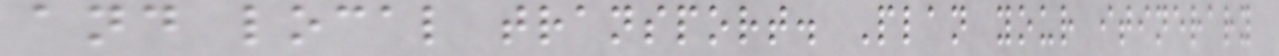and local transport. Plan your itinerary
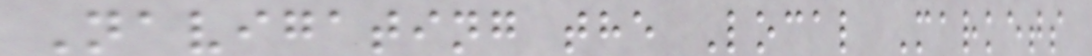Navigating the Local Markets
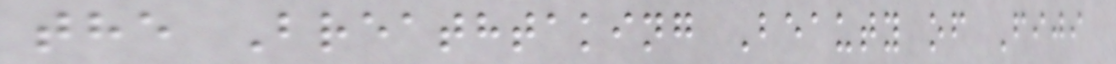the Breathtaking Beauty of Fiji
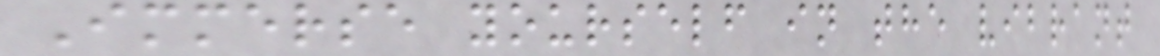Immerse yourself in the vibrant
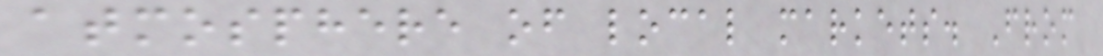atmosphere of local markets. From
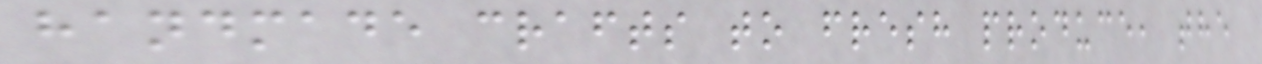handmade crafts to fresh produce, the
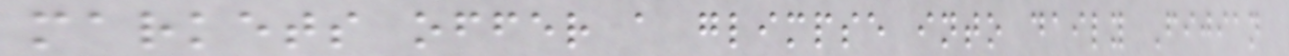markets offer a glimpse into daily Fijian
